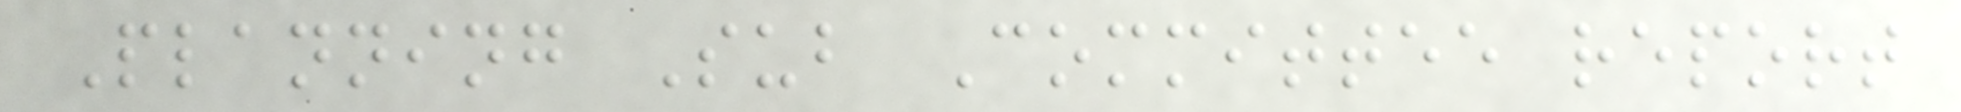Planning Sub Committee report
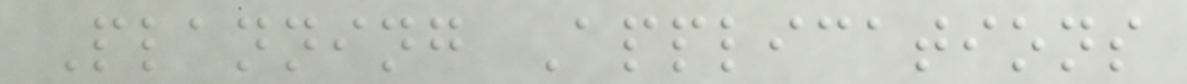Planning Applications
